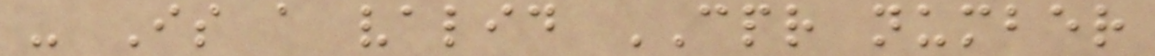- Is a valid CPR number
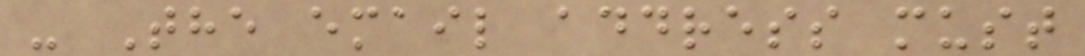- The email address must
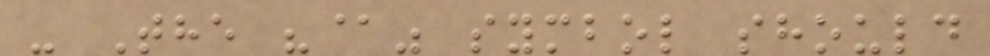- The "@" symbol should
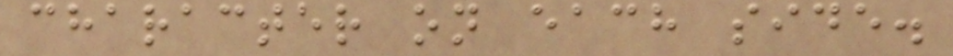character on each side.
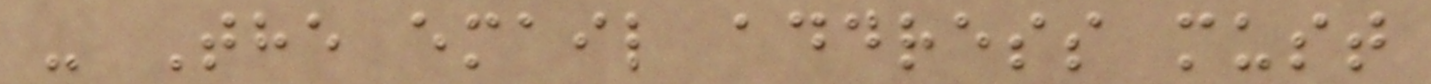- The email address must
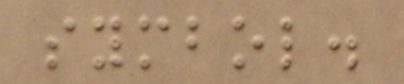symbol.
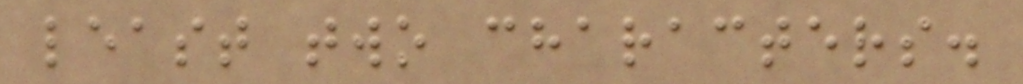least two characters.
